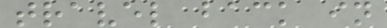travel back in
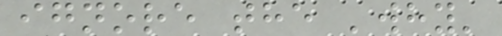ignore the 'why'
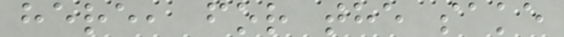here, for the sake
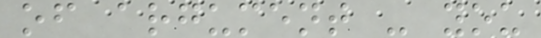of argument - you
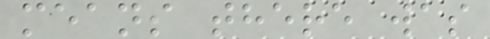means there was
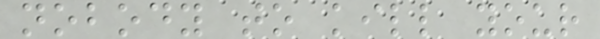nobody to kill your
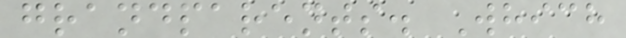grandparents. Which
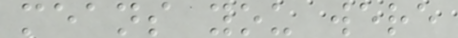means you were
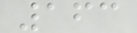163
